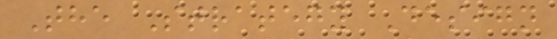The Strategy Design
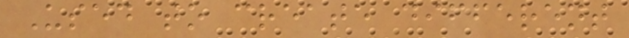Used to create different
